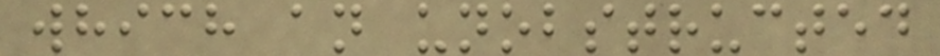which an unobstructed
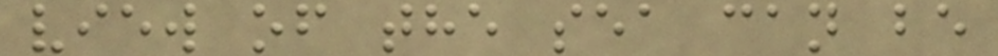view of the sea can be
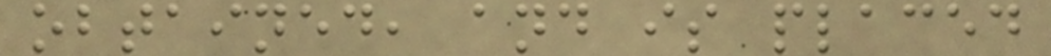obtained, and is placed
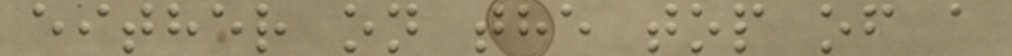either on the top of a
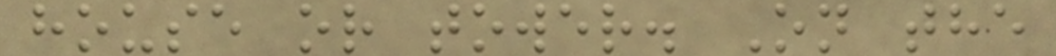house or tower. On the
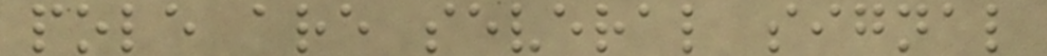pole are several signal
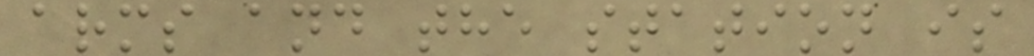arms and the station is
